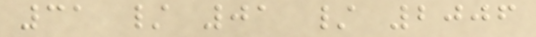31 / 01 / 2006
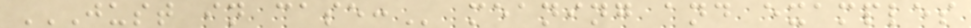JUST IN CASE: meaning and examples
